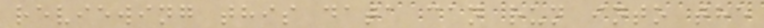reviewing this data can run into the
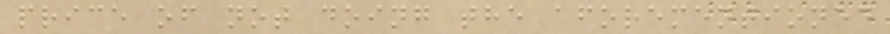price of not doing the aforementioned
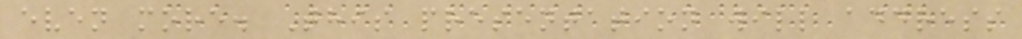even more. This presentation will address
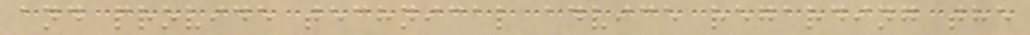and provide technical advice regarding the
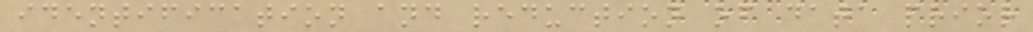identification and reduction of data prior
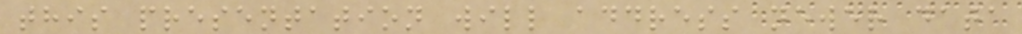this presentation will address newer data
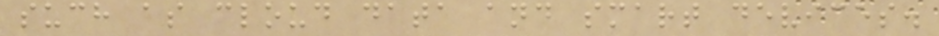such as cloud data and smart devices.
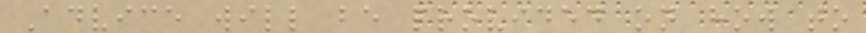Advice will be provided on how to
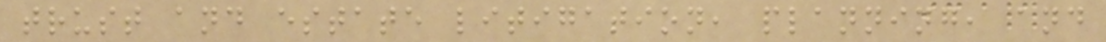trust and estate litigation, planning, and
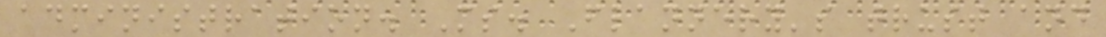administration. Ms. Flannery's trust and
